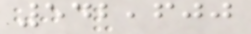542,600
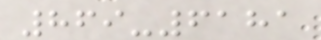869-6181
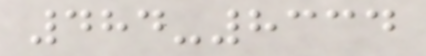484-8334
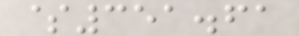$351.61
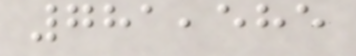781,585
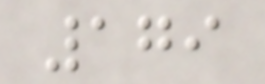179
